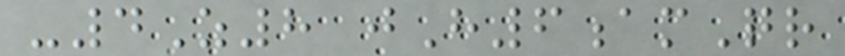-4Z8 jH6amQr
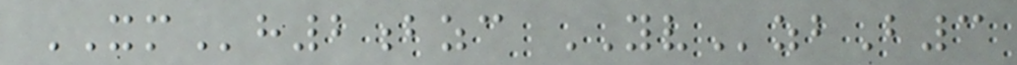XMh2bzc YVzbB3
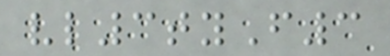vl3tyF3
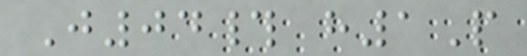J04# h1P
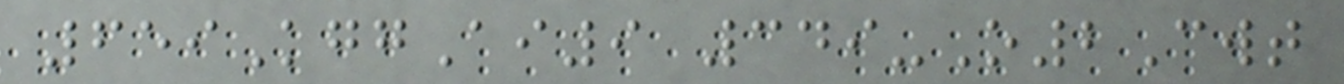659KggAi9 349-O2Cwt
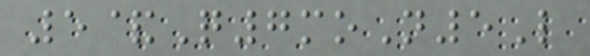5&Q7moN5L
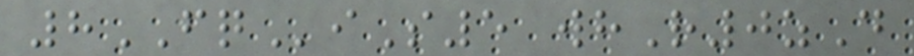8FQiS5 whR0zD
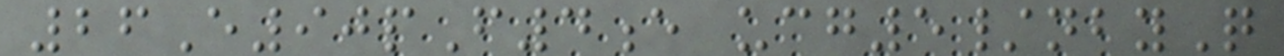26E90pF4e ucg5/nbyQ
